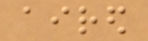aired
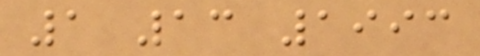1 13 1993
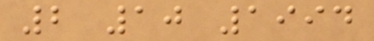2 10 1994
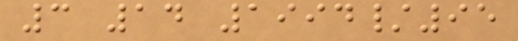3 14 1994/95
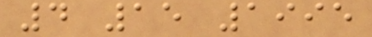4 15 1995
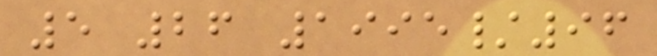5 26 1995/96
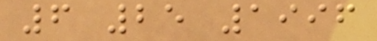6 25 1996
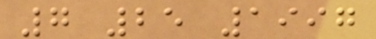7 25 1997
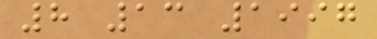8 13 1997
